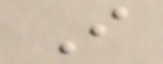I
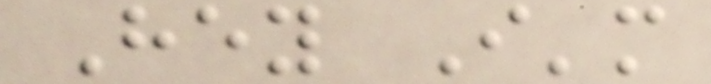Hey I'm
